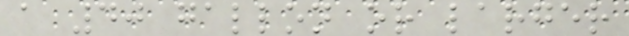a 40 gallon or larger
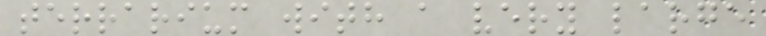terrarium with a very large
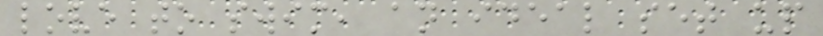love to swim, an ideal set up
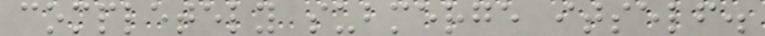completely submerge itself.
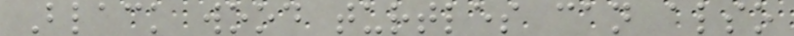Black wood turtles can also
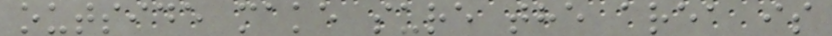outside make sure the area is
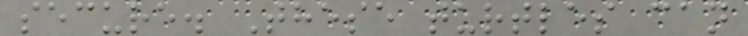secure. These turtles can
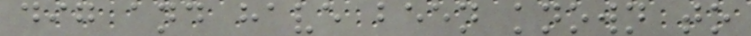dig and have been known to
